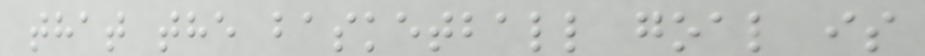that the basketball goal is
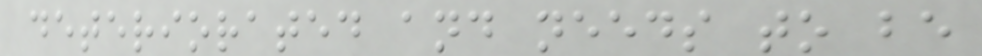deteriorated and needs to be
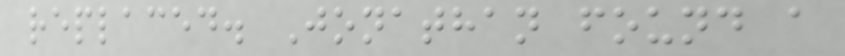replaced. Jonathan found a
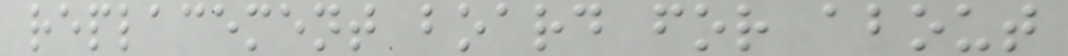replacement board for about
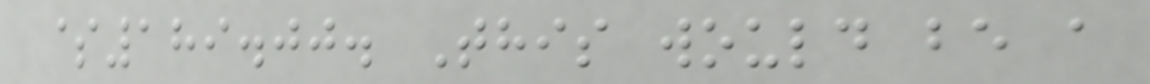$189.00. This would be a
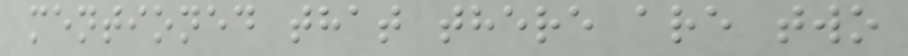mentioned that there are two
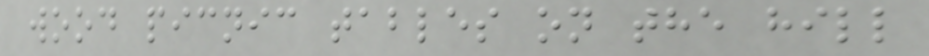wood picnic tables on the hill
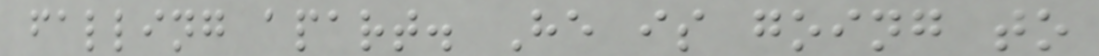falling apart. He is going to
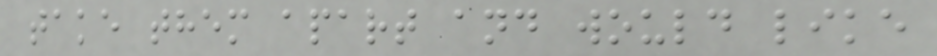take them apart and would like
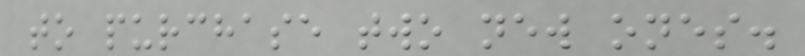to purchase two new ones.
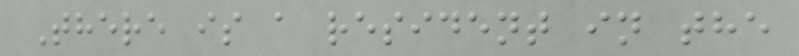There is a resident in the
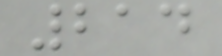214
